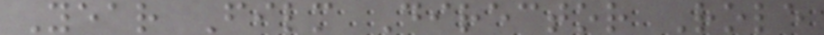Year Film Director Role
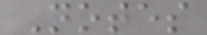Notes
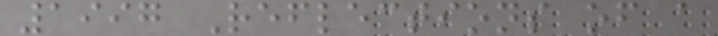1997 Reflections of a
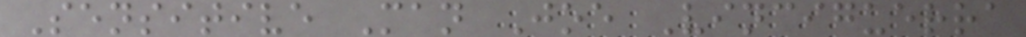Sensitive Man Joe Vinciguerra
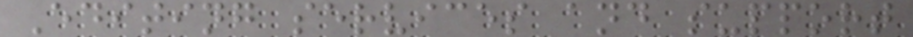Editing services and support
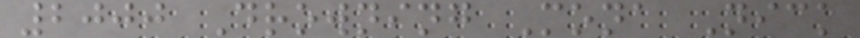2000 Drowning Mona Nick
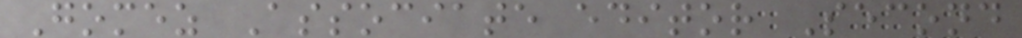Gomez Associate editor Second
